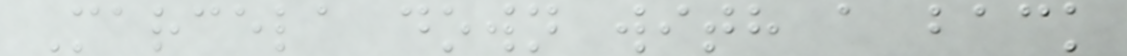Marcela down with a back
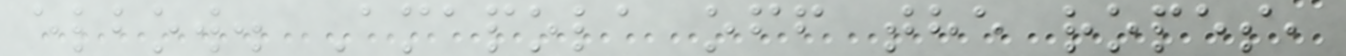elbow. Amapola off the ropes,
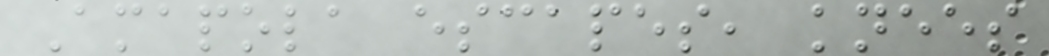Amapola escapes, knees
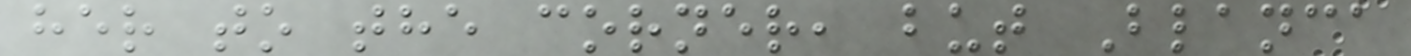her to the corner, but Blanca
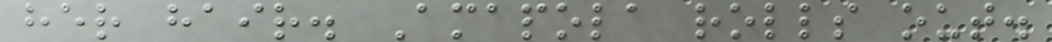her hair. Amapola rolls out.
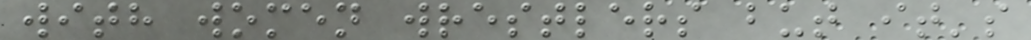with women wrestlers but it's
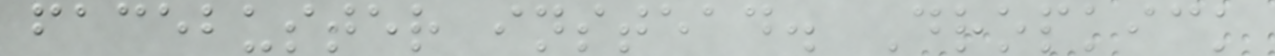facebuster instead. Dropkick
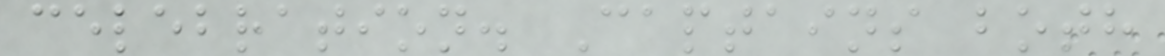celebration. Captains both
